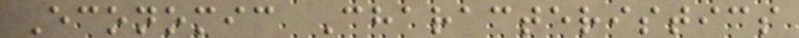Economic Characteristics
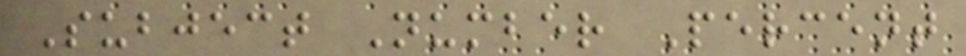Subject Number Percent
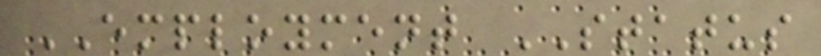EMPLOYMENT STATUS
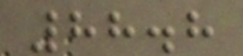88.8
